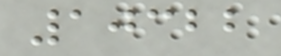10322
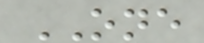ONE
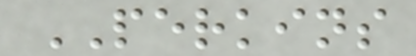PERKINS
